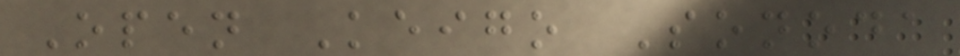Open Keigo Sonoda
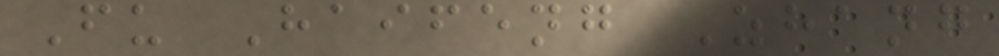Fu Haifeng Zhang
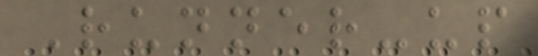Runner-up
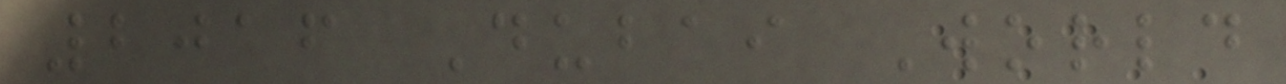2016 Dubai World
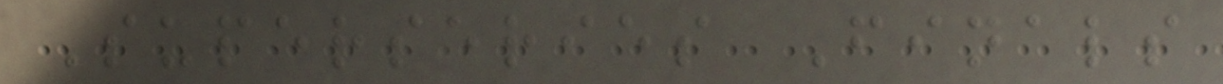Superseries Finals
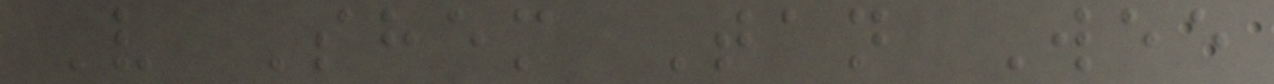V Shem Tan Wee
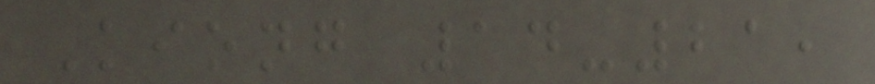Kiong 14-21,
